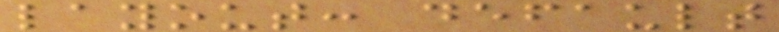layout: default
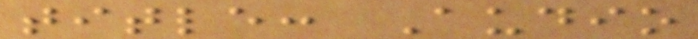title: Audio
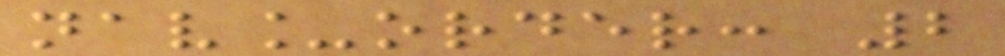nav_order: 2
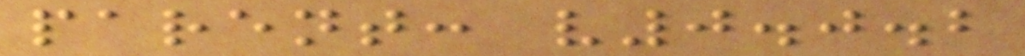parent: v0.0.2
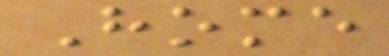Home
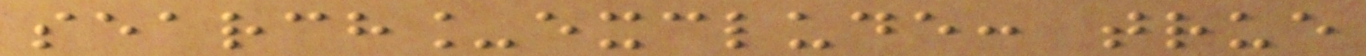search_exclude: true
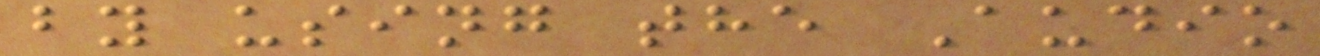by using the Audio
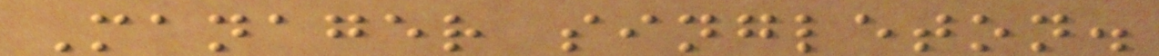Manager singleton.
